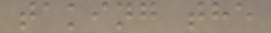taking the
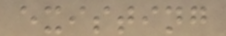existing
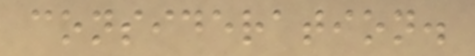consideration.
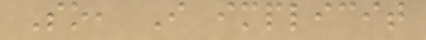So, I implicit
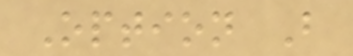Option B
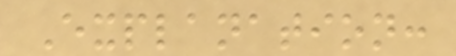Explanation:
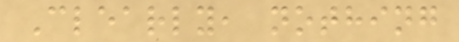Clearly, nothing
